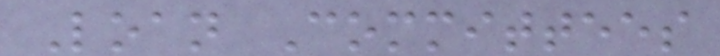Loan Committees
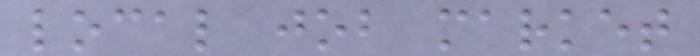local job market
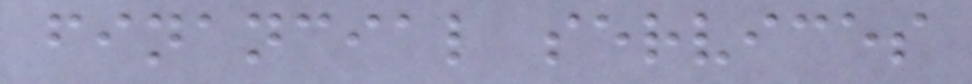financial services
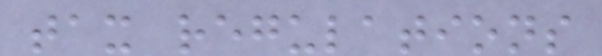tax regulations
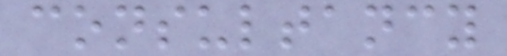consultancy
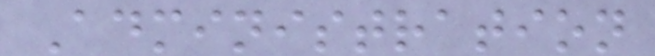Administration
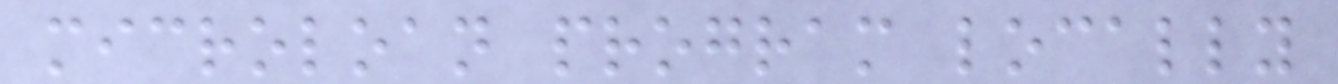microloan program locally
